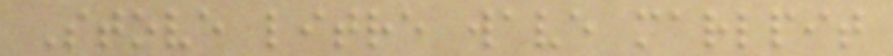Stove litre wave marlpit
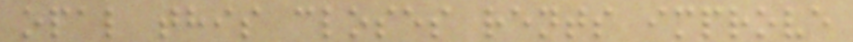opal this closes rents improve
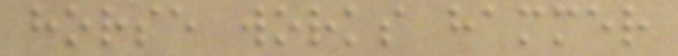horse works hammer
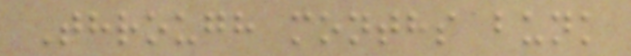Through months bunk
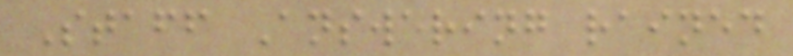Staff Answering rained
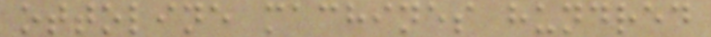ottoline machines hundred
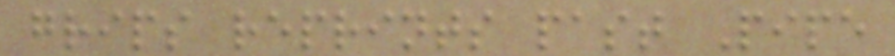grips reprints past Pipe
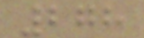278
